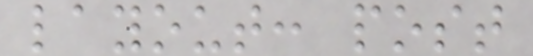layout: post
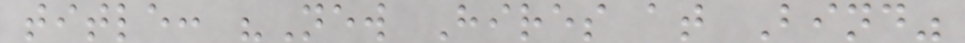title: "New Hires at Bind"
